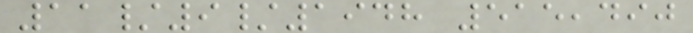11/9/1948 515,490
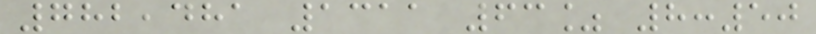782,481 1311 63% 8:50
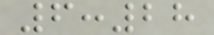6:28
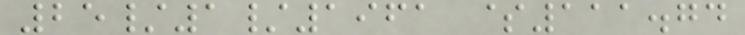25/1/1961 $111.74
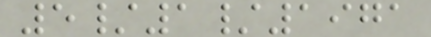5/1/1971
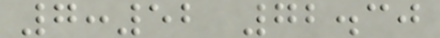7:52 72.30
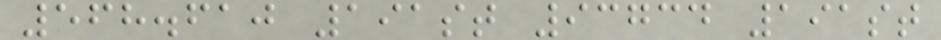568.610 191st 93734 191st
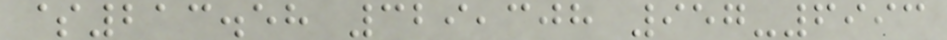$213.58 329,308 957-6993
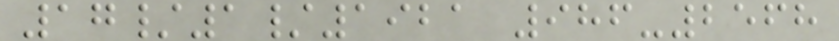17/1/1921 986-2568
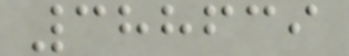388639
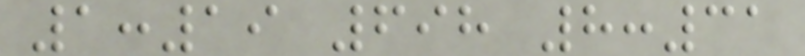1:19 698 8:31
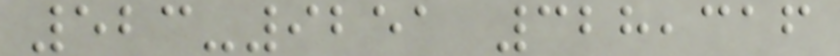523-9251 328,316
